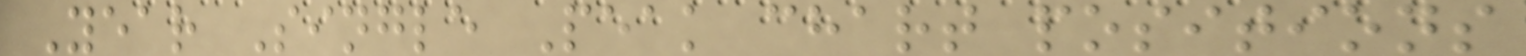Year Single Peak chart positions
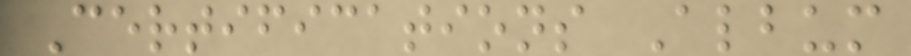Certifications Album
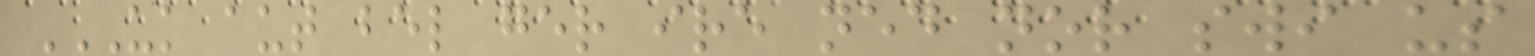UK AUT BEL GER IRE NED NOR SWI US
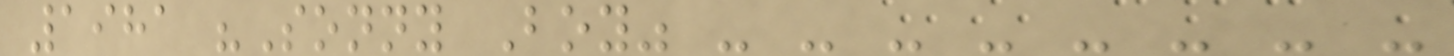1981 "Sonny Boy" - - - - - - - -
